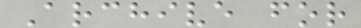Archive for
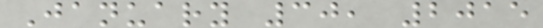January 30, 2015
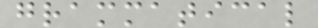grammatical
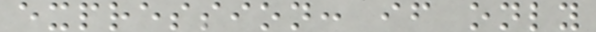expression: if only
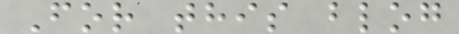For this blog
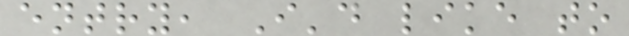entry, I'd like to
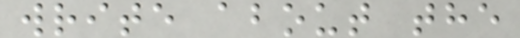write about the
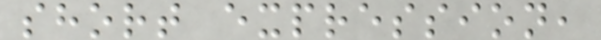short expression,
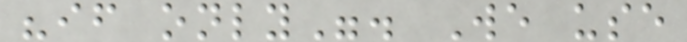"if only". We use
